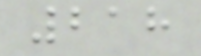218
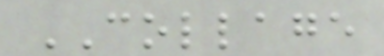COLLAGE
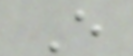E
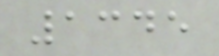1345
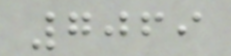7069
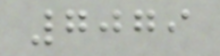7079
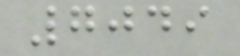7049
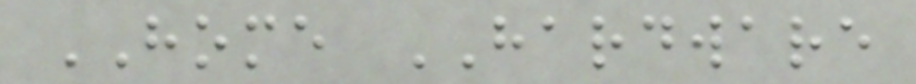HOME HARDWARE
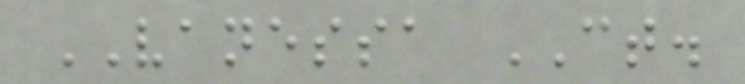VANESSA CT.
